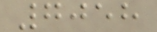7058
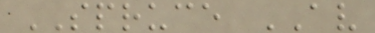SPRUCE AV
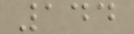144
